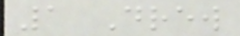1 Drew
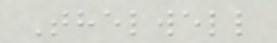Thelwell
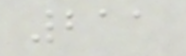211
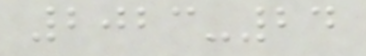2023-24
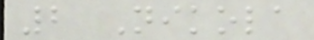2 Nikola
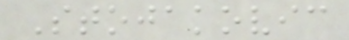Stojakovic
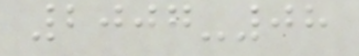2007-08
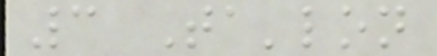3 Ta'lon
